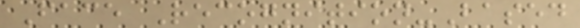Face Recognition-Based
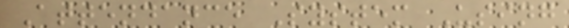Attendance System Using
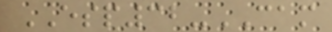ESP32-CAM
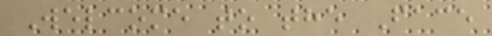Welcome to the Face
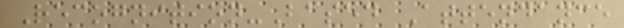Recognition-Based Attendance
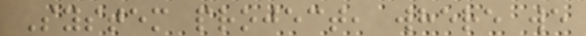System project, where we
